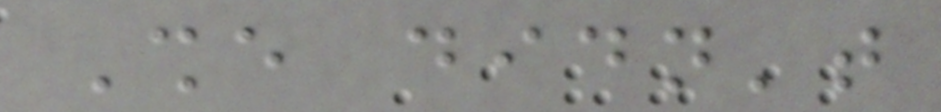She didn't
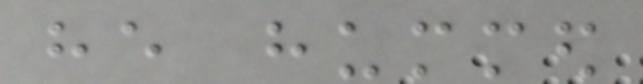he hummed
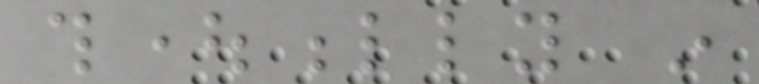thoughtfully in
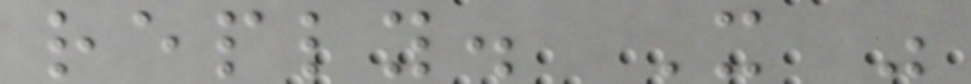reply. It was
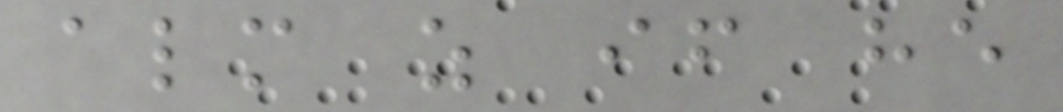almost as if he
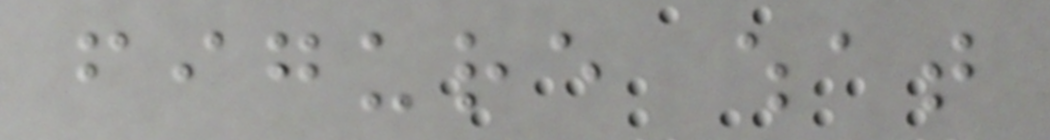figure what
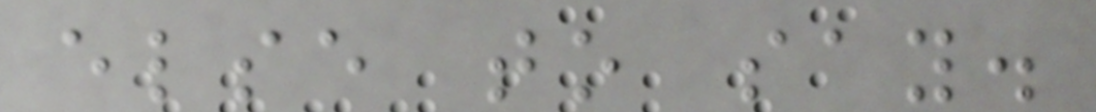else to say.
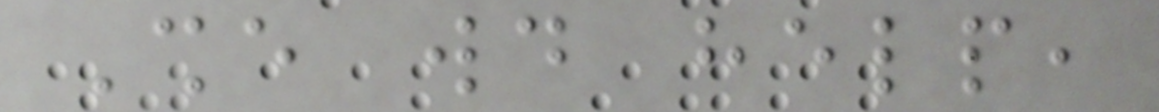She would help,
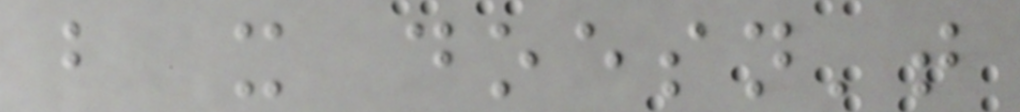but it doesn't
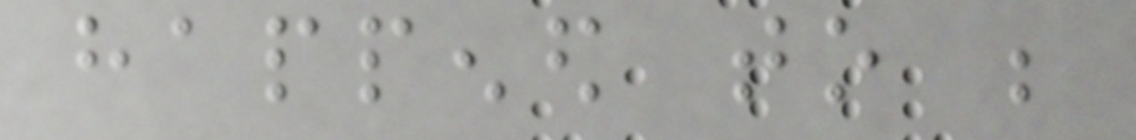happened to be
